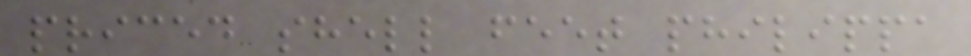priced shell feet philippa
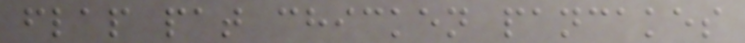flap pat chicken pancakes
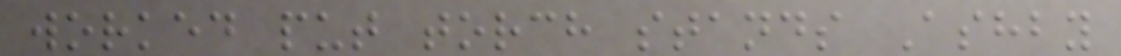worked put torch stands Ashby
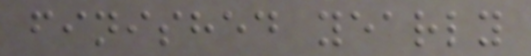finished yearly
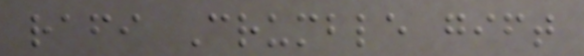rafi Crumble gift
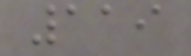119
